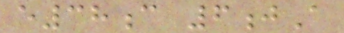e38c 6jA
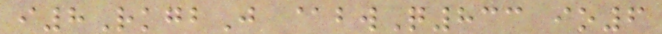i8RkgbJ @bwQ833 io6
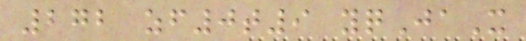272 zf0t9 yqJaX
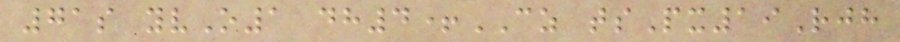71s yvO1 dh4+CZ tsPx19Rjh
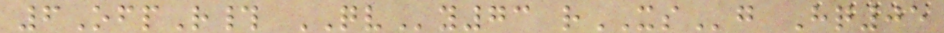6OfpR# QVy73 rXSg Hq05
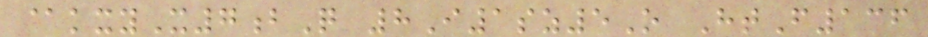@kxyX7bQ 8I1sz5O HtF136
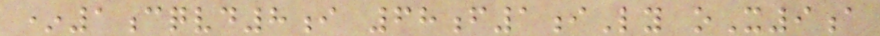*1cqvd8i 68f1iLy oX9a
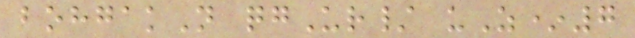bohgakN qgUr/ uZ*7
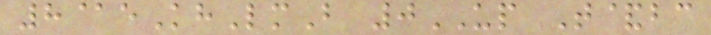8@eKhLmB 0UP T&bc
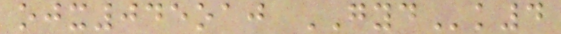ojx045oaj GYDk4
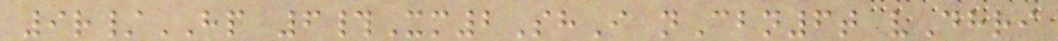9r/HP 6#Xm2ShI nCbn6t vDhri
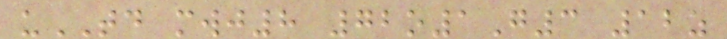uTD mwj8 72o1G3 12z
